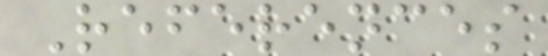References
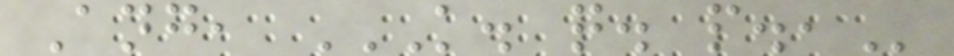Ang, K. Q. P.,
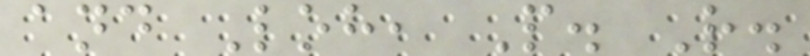and Loh, P. R.
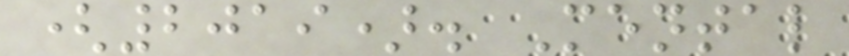(2019). Mental
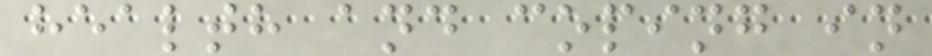health and coping in
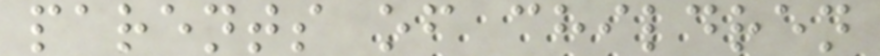parents of children
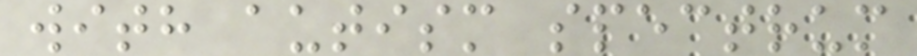with autism spectrum
